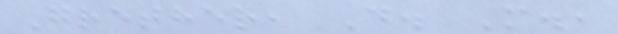Grether, D. M.,
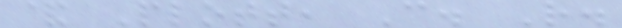& Plott, C. R.
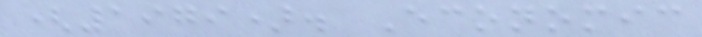(1979). Economic
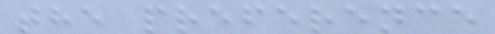the preference
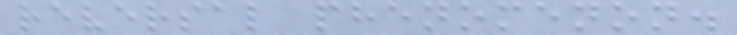reversal phenomenon.
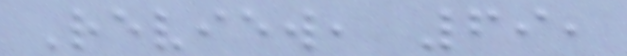Review, 69,
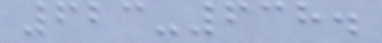623-638.
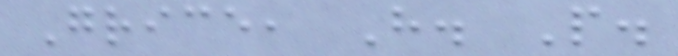Grice, H. P.
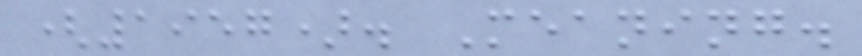(1957). Meaning.
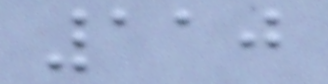110
